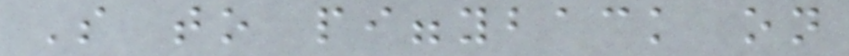So to piggyback on
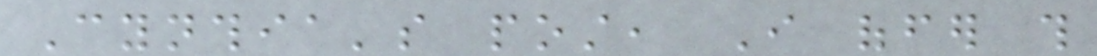Cynthia's post, I offer this
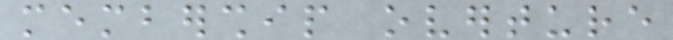membership overture
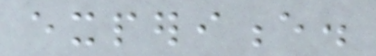experience.
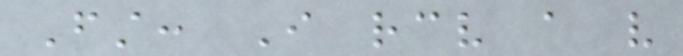First: I receive a very
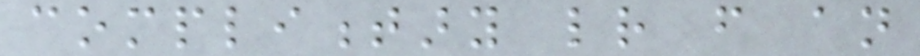complimentary letter from an
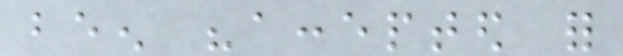been "accepted for
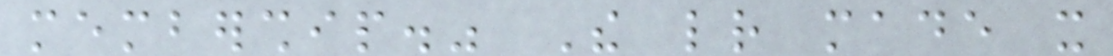membership." The letter made it
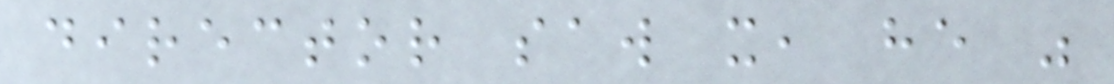director saw it, he was
